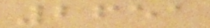2651
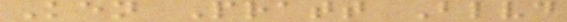Ken Pratt Blvd
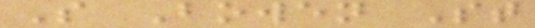S Bowen St
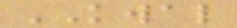KWAL
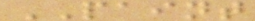PAINT
